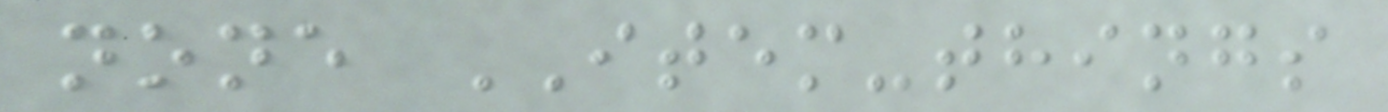none ITEM-things
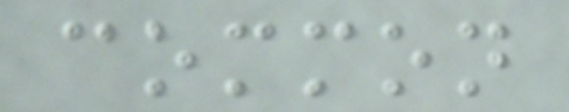common
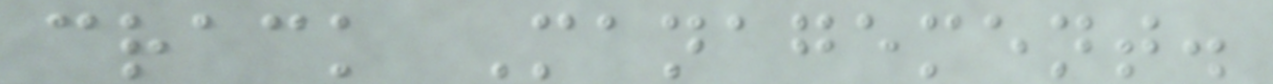crack Management.
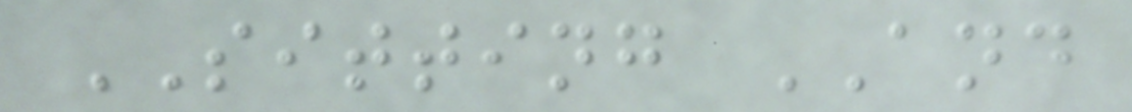SITTING AND
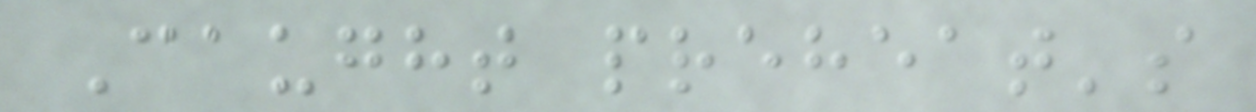Caught preheat's
